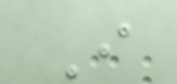I
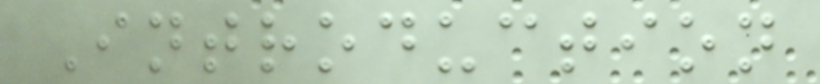Introduction
